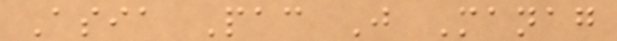Asia Pac J Manag
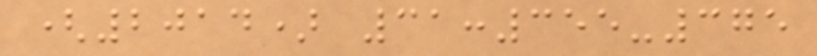(2014) 31:355-375
